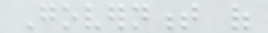Government of
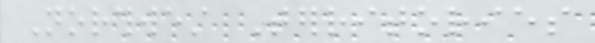Northwest Territories
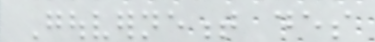Gouvernement des
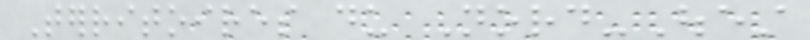Territoires du Nord-Ouest
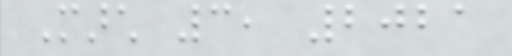March 3, 2021
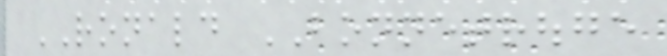RONALD BONNETROUGE
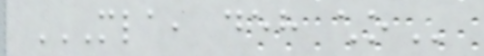MLA, DEH CHO
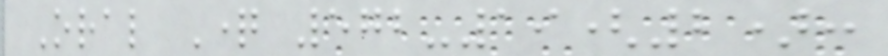Oral Question 572-19(2):
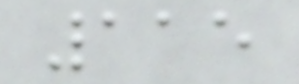115
